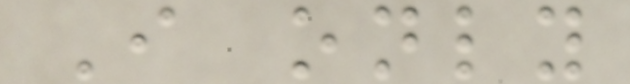I only
